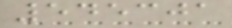545301
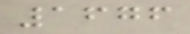1676
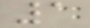1
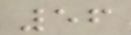56
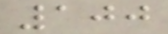100
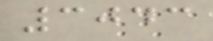3043
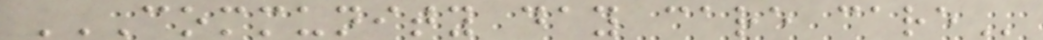COMMUNITY DAY CARE CARE
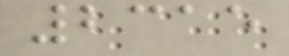2315
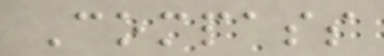Compass
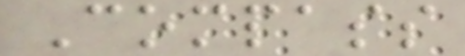Compass
